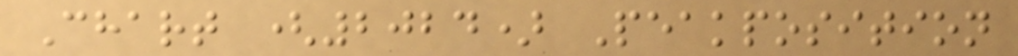Chart (2024) Peakposition
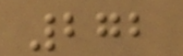272
